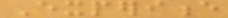Experience
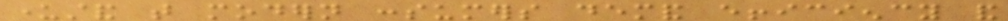understand that modern consumers demand efficiency and
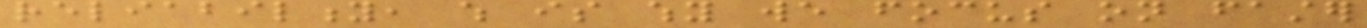reliability, which is why we focus on faster
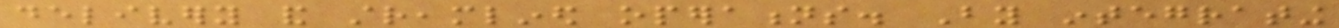delivery and streamlined operations. By integrating
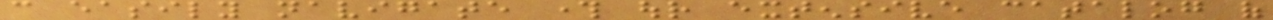can easily navigate through our extensive catalog of
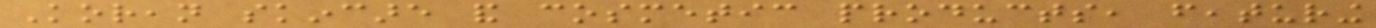Korean skincare and cosmetic products, featuring
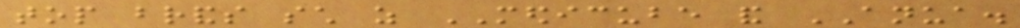top brands such as MEDICUBE and ANUA.
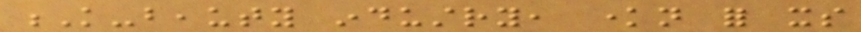K-beauty industry, known for its
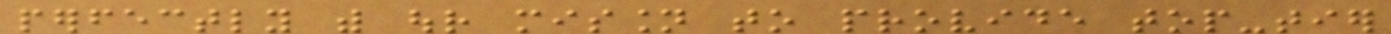perfectly with our mission to provide top-tier
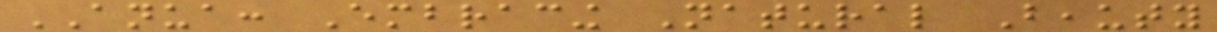ANUA: Embracing Natural Beauty
